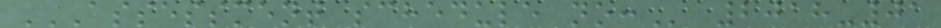ASSESSMENT SCHEDULE NO: 2018-01
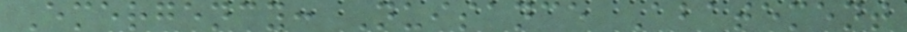Emergency: Nuisance Abatement
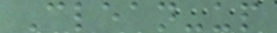Clean-up
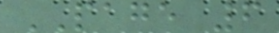PAGE 6
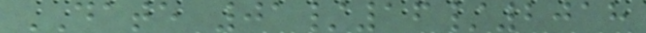DATE 01/16/2018
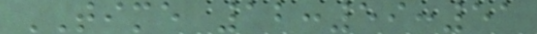TIME 12:59:51
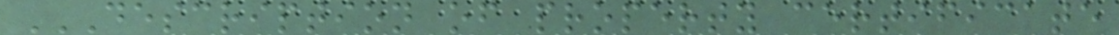DESCRIPTION OF PROPERTY CERTIFICATE
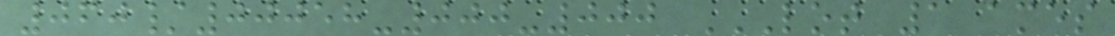060/00058-000-000 LOT 1 AMES
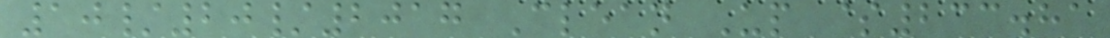10/20/2017 Clean Up $233.81
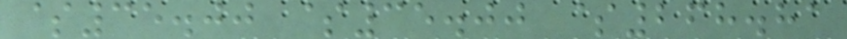$35.00 $35.00 $268.81
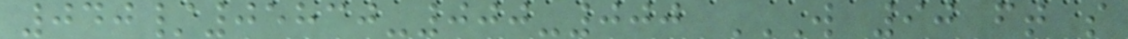040/05830-000-000 W 90 FT S
